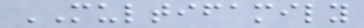MULTIFAMILY
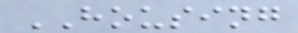HOUSING
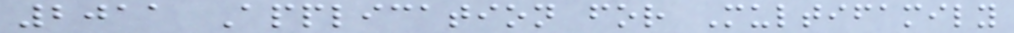2011 Application for Multifamily
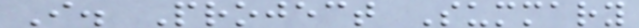I. Project Summary
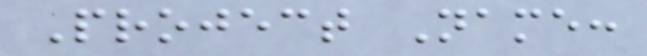Project Name:
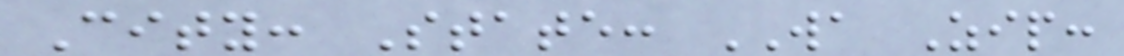City: State: WA Zip:
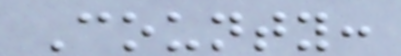County:
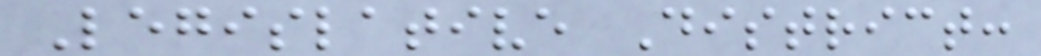Legislative District:
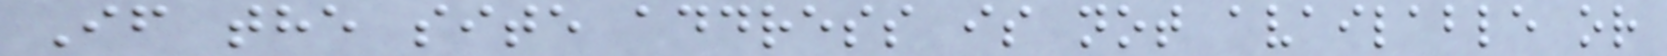If the site address is not available or
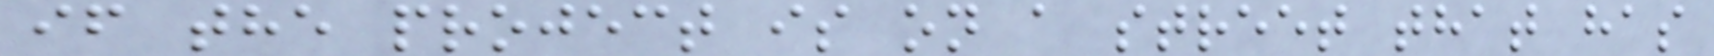if the project is on a street that has
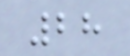28
